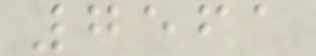7561
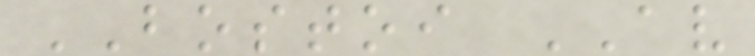BOSTOI AV
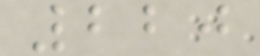220
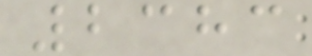2383
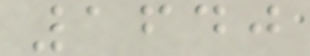1640
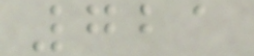721
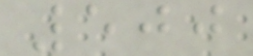500
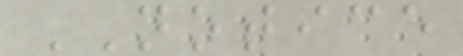NOTICE
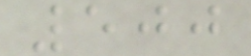500
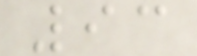93
